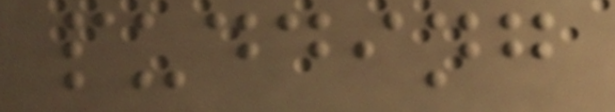pudding
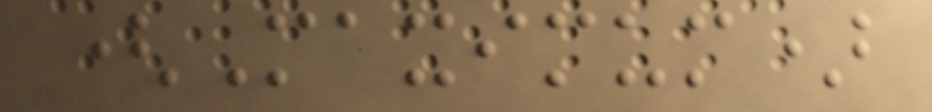(Maximum)
